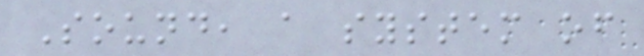Sound, a system of
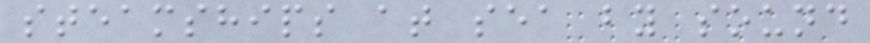steamships at sea by sound
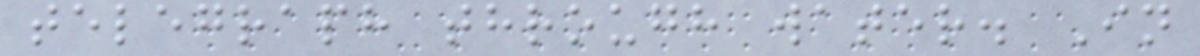telegraph through water. In
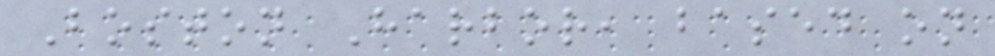Boston Harbor, based on
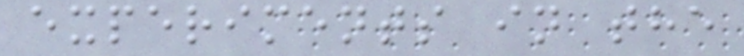experiments in the
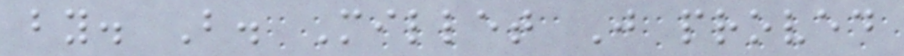by. B. Millet J proved
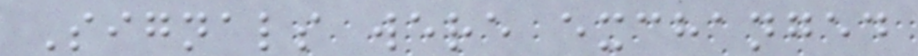Signals were exchanged
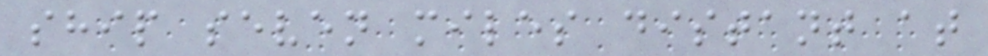ship seven miles distant at
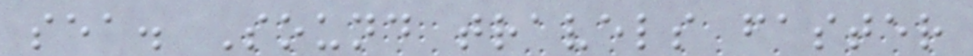sea. Sound travels faster
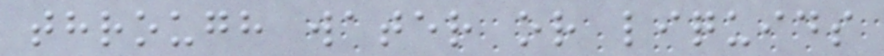through water or liquids
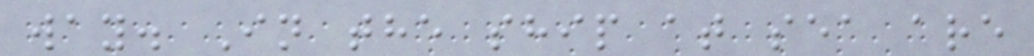way. In the ship at sea are
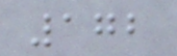172
